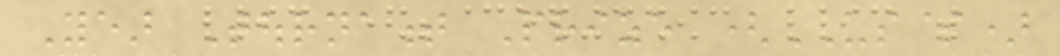Year Tournament Prize (US$)
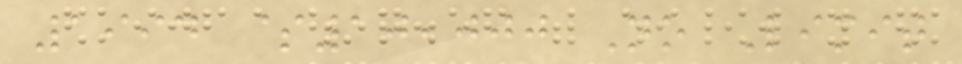1994 $10,000 No Limit
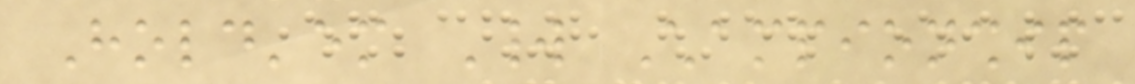Hold'em World Championship
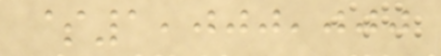$1,000,000
